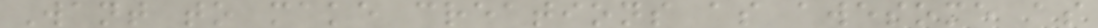Want to make creations as awesome as
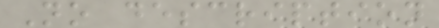No description
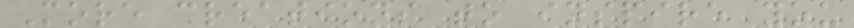More creations to inspire you
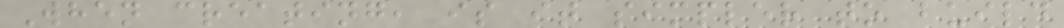When creating, is it simpler to build
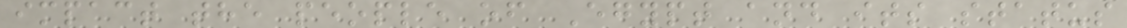impact the people of Egypt and its status
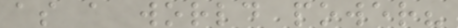as a world power?
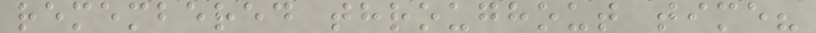remembered throughout time?
